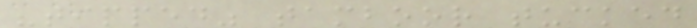"tipped" tamboor tucked
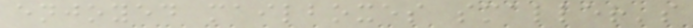enjoyed mailboxes smaller's
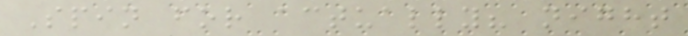Spin for actually? night
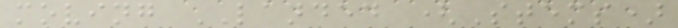moving LANDED (Stems)
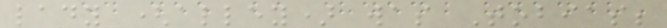lady (alley) was Tobias;
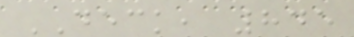DECK, 845
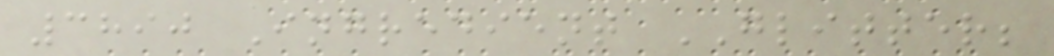3890 Ingredient GLITTER;
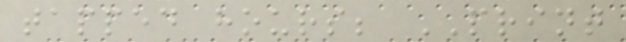tapped hours; PRINT
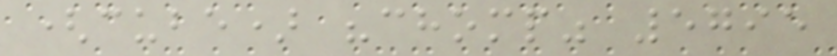(cube) "chomp" 5795
